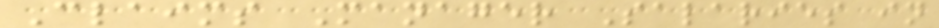Claims Manager Salaries in
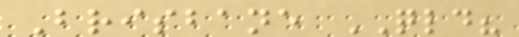Brisbane QLD?
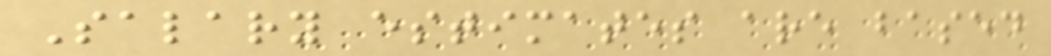Salary estimates are based
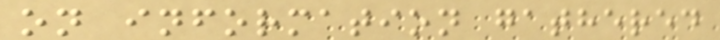on information gathered
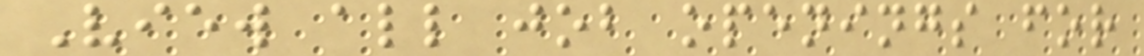View all job openings for
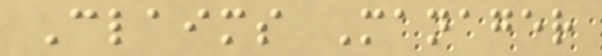Claims Manager
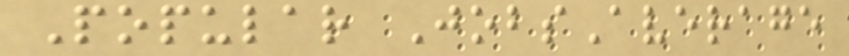Popular JobsAverage
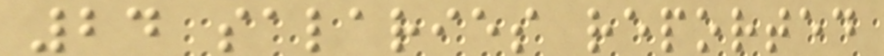24 salaries reported
